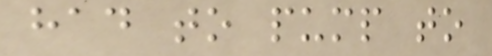had to pump to
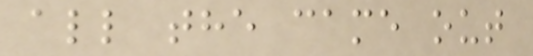all the came out
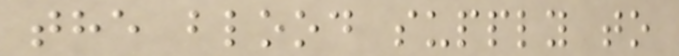the blood supply to
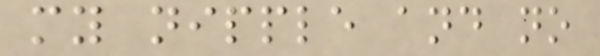my nipple and no
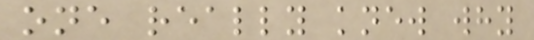one really knew why
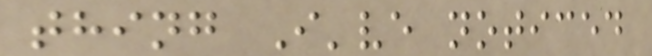thing I've noticed
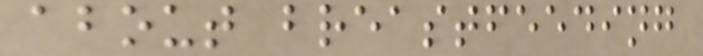about breastfeeding
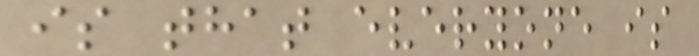is that everyone is
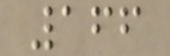166
